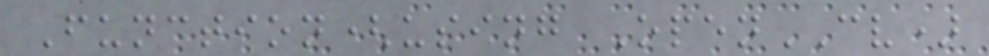Function(using OpenCV)
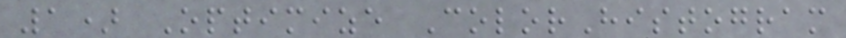1) Optimize ColorHistogram
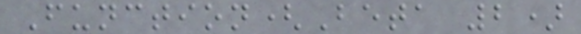Function(Beta 2)
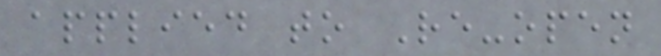applied to Re-open
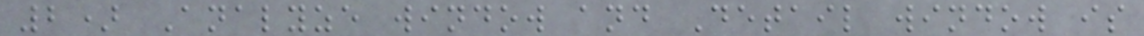2) Analyze window and Detail window is
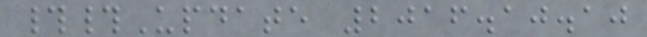##Update 2016.10.10
